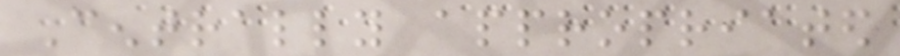Centrally appropriated
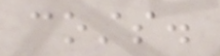costs.
